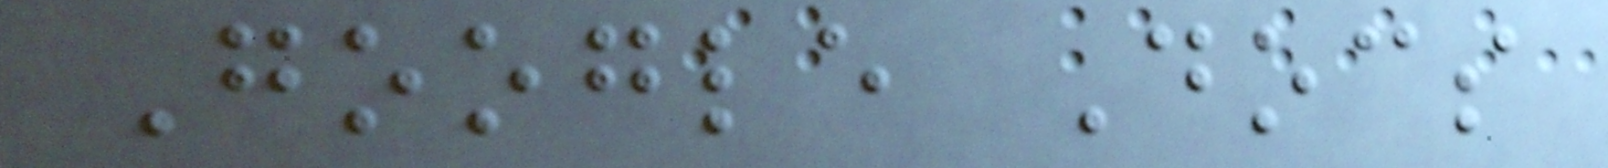Google Docs
